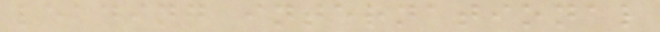leading international
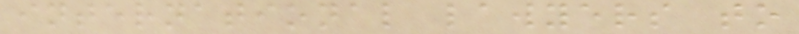international lawyers to
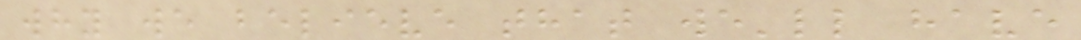why we believe that we'll have
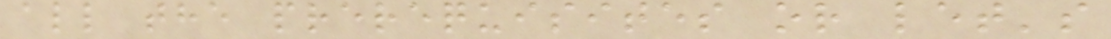all the prerequisites or let's
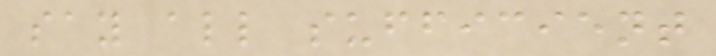say all sufficient
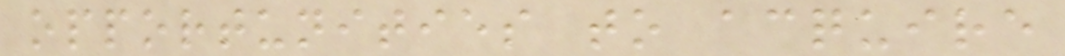opportunities to acquire
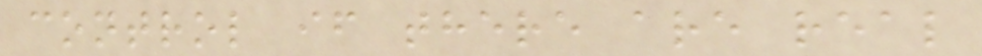control if there are real
